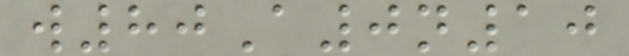w80A0n10
